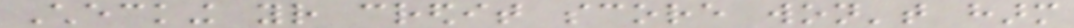Checking your credit score won't harm
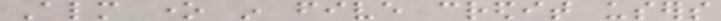Almost one in five credit users
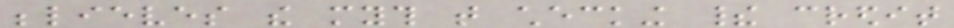believes the myth that checking their credit
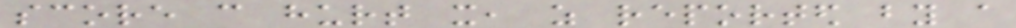score can hurt it, as reported by a
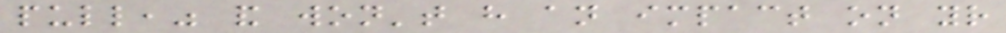pull," and won't have an impact on your
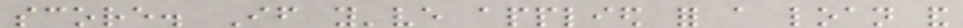score. If you've applied for a loan and
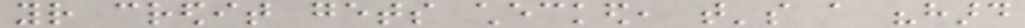your credit gets checked, that's a "hard
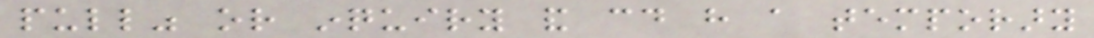pull" or inquiry and could have a temporary
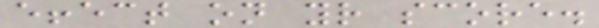effect on your score.
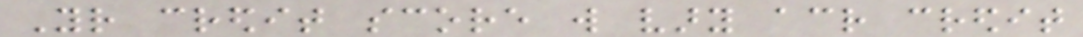Your credit score will vary across credit
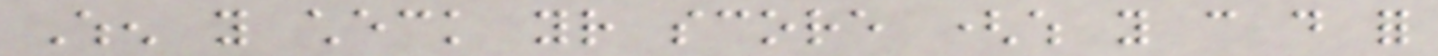When you check your score (which you can do for
